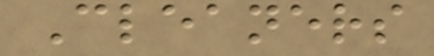Cleaners
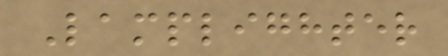Lamplighter
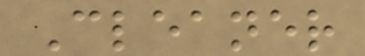Cleaner
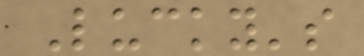Lucky's
